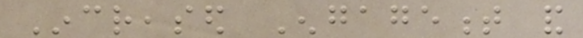Increased Engagement and
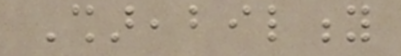Shareability
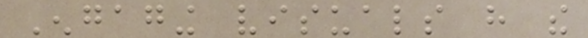Engaging visuals have the
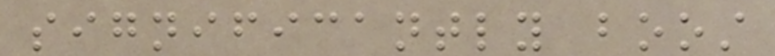significantly boost
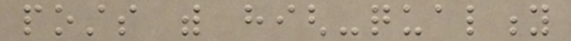posts with high-quality
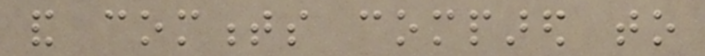and comments compared to
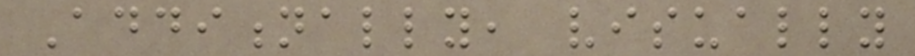Additionally, visually
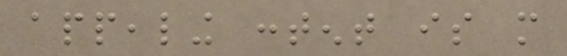appealing content is more
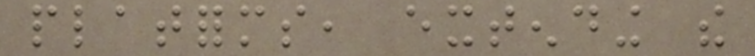platforms, extending the
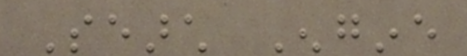Search Engine
